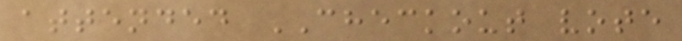attended CHECKOUT vote
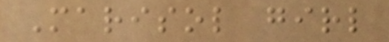Marisol girl
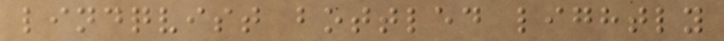lindqvist bottled lightly
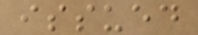issued
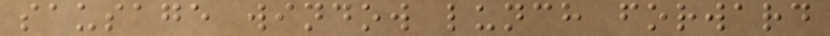sausage window lunch forward
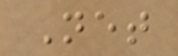Net
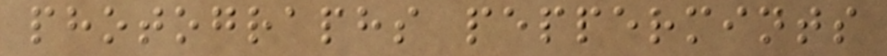photographs peppermints
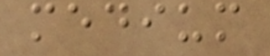medium
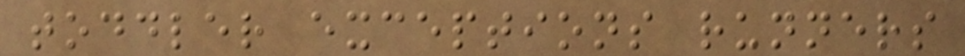toddler exceptions runners
